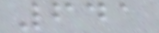641
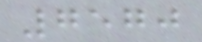7570
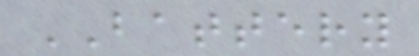BATTERY
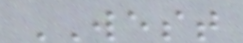WEST
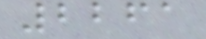2261
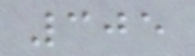305
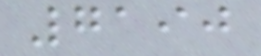7190
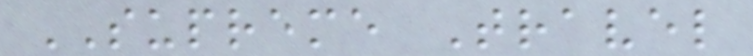SUPREME Travel
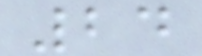24
